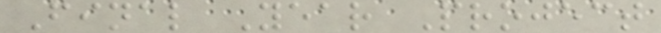Final Year Project
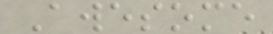Awesome
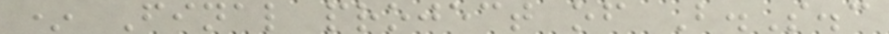* Final project of B.S.c
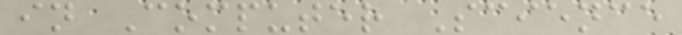in Computer Science
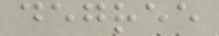degree
